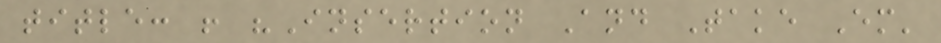title: ! "Insertion And Take Em'
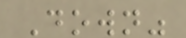Down"
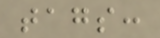tags:
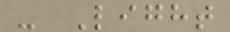- Light
